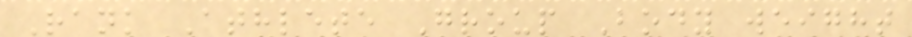Rank Athlete Group Body weight
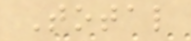Total
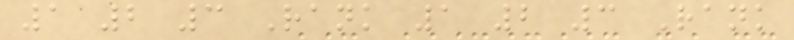1 2 3 Rank 1 2 3 Rank
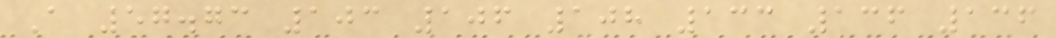A 57.73 103 106 108 133 136 136
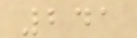241
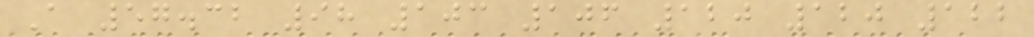A 57.32 98 103 106 120 120 122
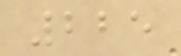225
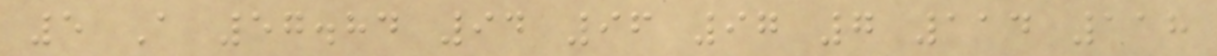5 A 57.84 94 96 97 7 114 118
